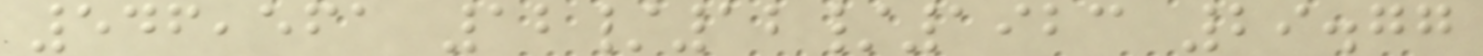546,561 12/12/1923 29.77
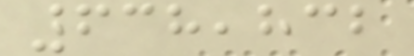638,832
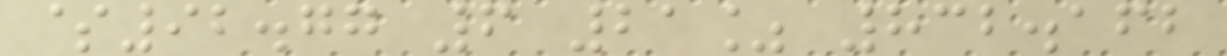$92.77 6 21% 832.162
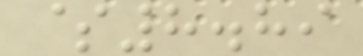$8.89
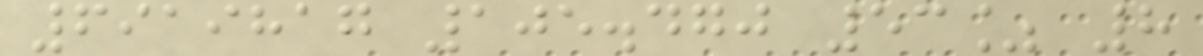6919817 105.470 53% 8
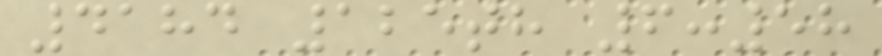4184 125th 6:58
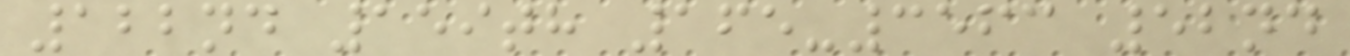122nd 159th 165-3563 52nd
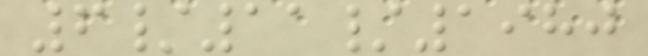6/11/1980
